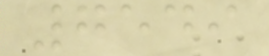7549
